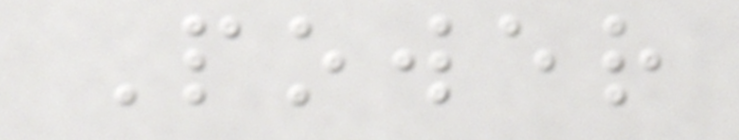Power
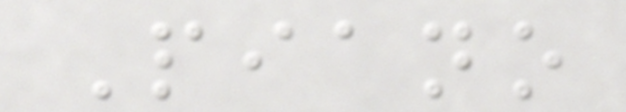Piano
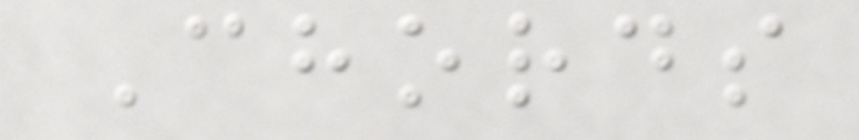Chords
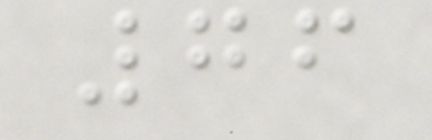76
